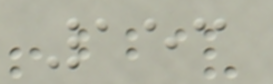153
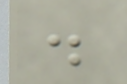.
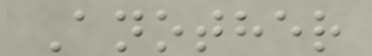Another
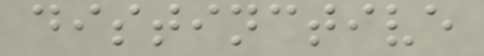distinctive
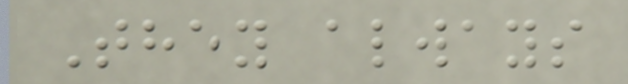They always
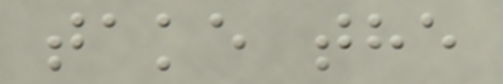take the
